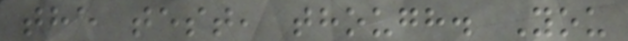the test, though. You
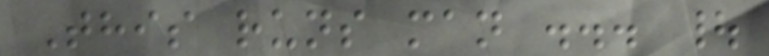This runs man ... |
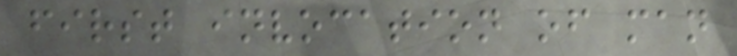first invocation of man
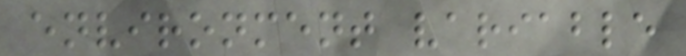environment variable
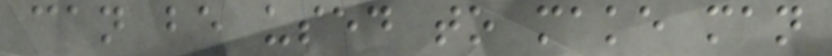can be used to make man
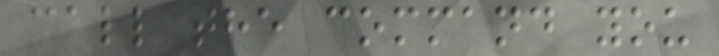call the command you
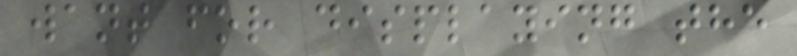want for displaying the
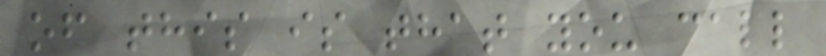of this is that you call
